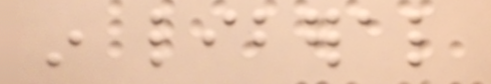in liberal
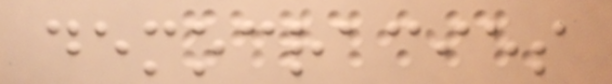democracies
